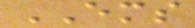EMS
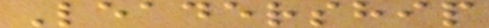Leadership
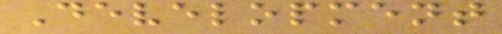Development
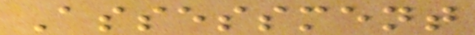Assessment
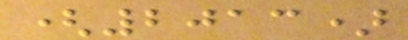(2013)
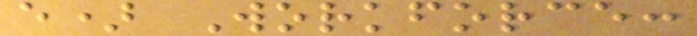e) Workforce:
